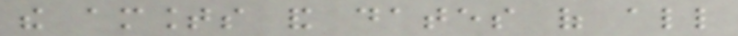the amounts and dates of all
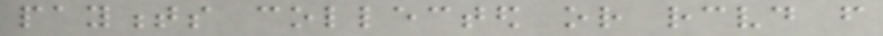payments collected or received from
